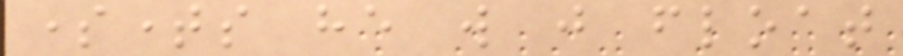sometimes he will just float
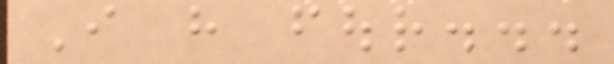I have four...
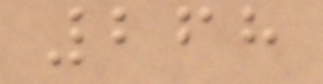268
